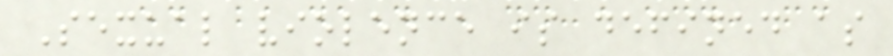Sexual violence is defined as
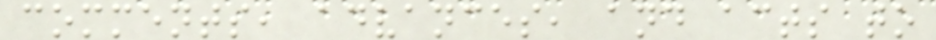comments, advances, and acts to
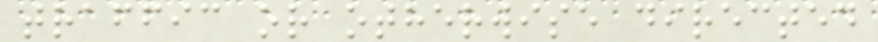traffic or otherwise directed
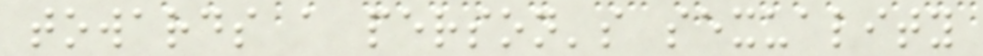towards a person's sexuality
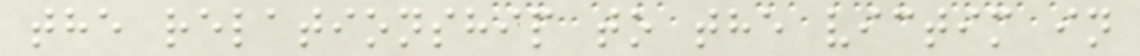the relationship to the victim in
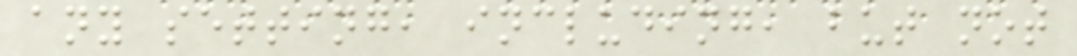any setting, including, but not
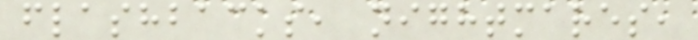flashbacks, nightmares,
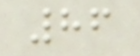86
